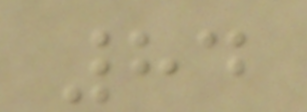84
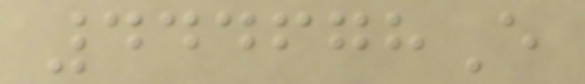444678E
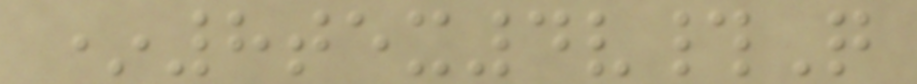*8tex4v#Q
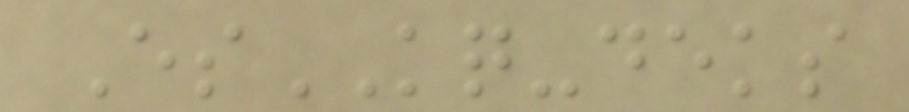EsKQ-deks
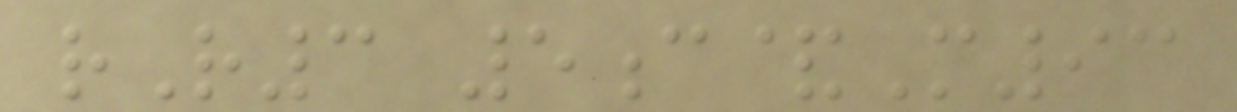rR3 5c&M93
